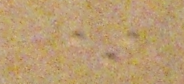*
